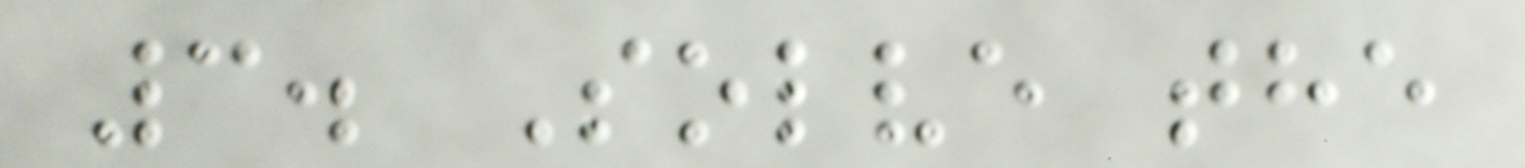3. Solve the
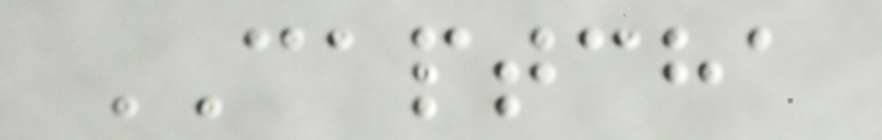CAPTCHA
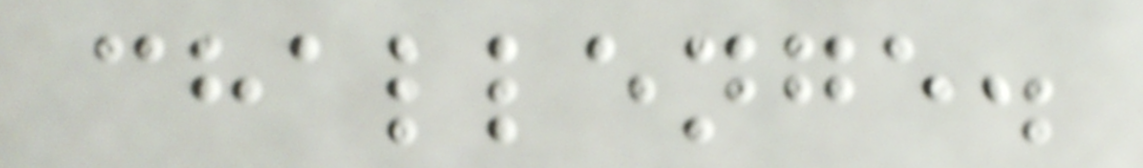challenge.
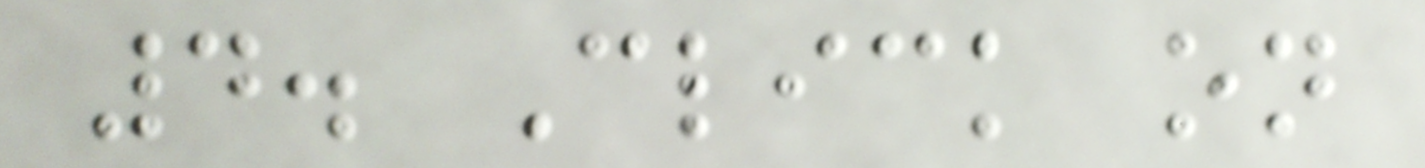4. Click on
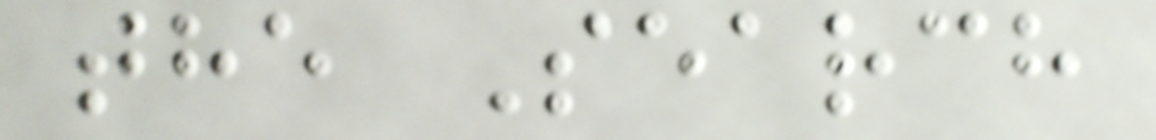the Search
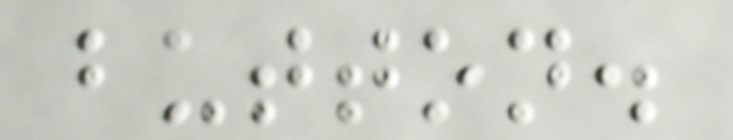button.
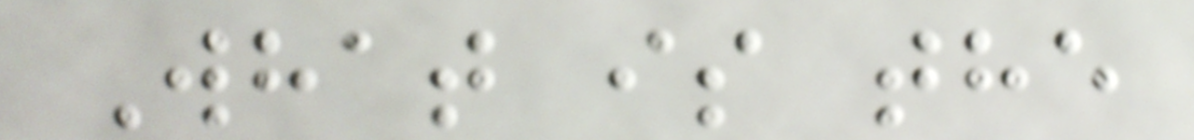What is the
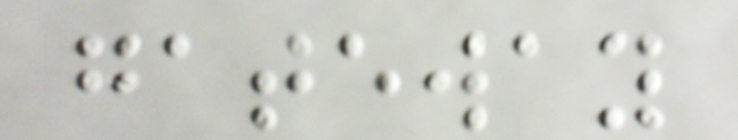gateway
